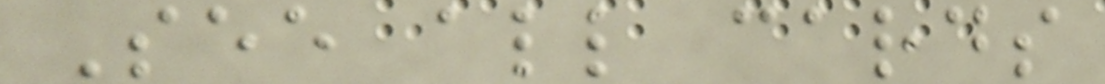See all cards
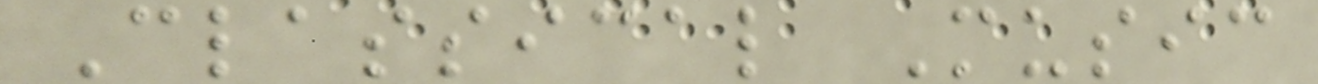Classical Music
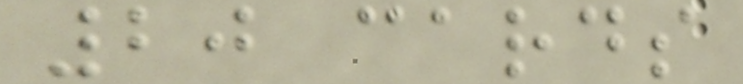20 cards
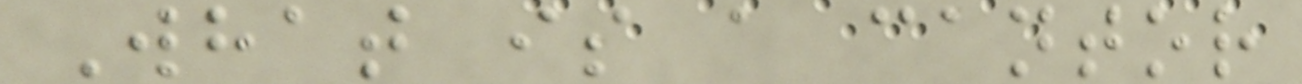What is a cantor
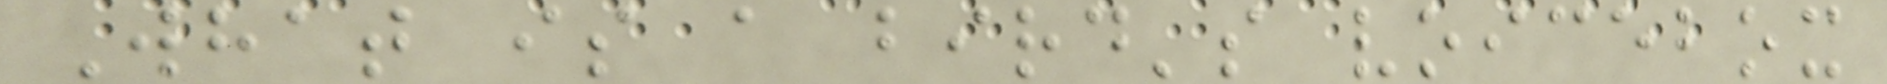What is a bird's voicebox
